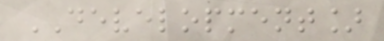DEVELOPMENT]
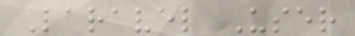Laravel User
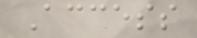Access
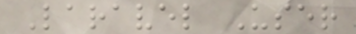Laravel User
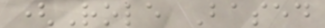(Role Based
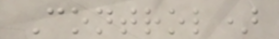Control)
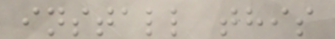install this
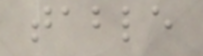table
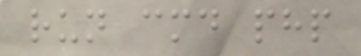run cmd php
